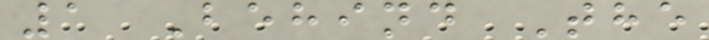1 Behind The
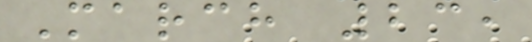March 23,
